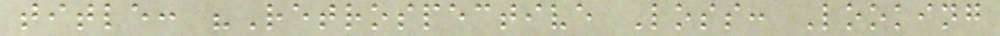title: "Retrospective Loss: Looking
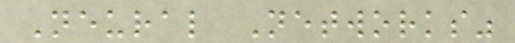Neural Networks"
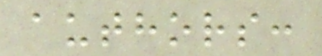authors:
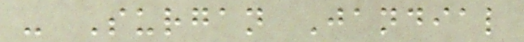- Surgan Jandial
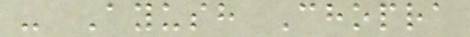- Ayush Chopra
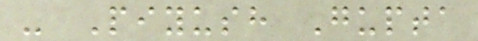- Piyush Gupta
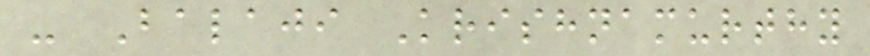- Balaji Krishnamurthy
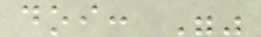doi: ""
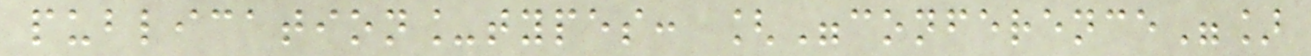publication_types: ["conference"]
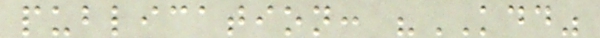publication: "KDD"
